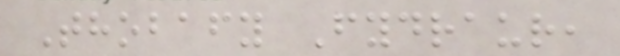Thobafy Fydraur,
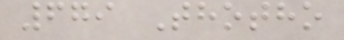679 Thotho
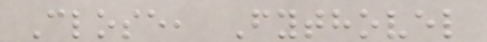Close, Fythovel
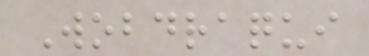Wobdraqui
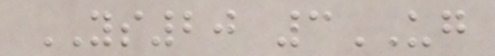YS20 3UG
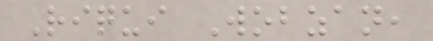Riqui Wobzan,
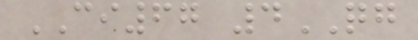CI67 4QG
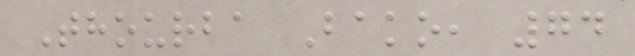Thourba Bako, 74
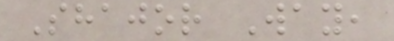Shajor Way,
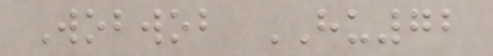Wobwob HU72
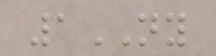1NY
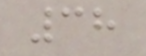38
